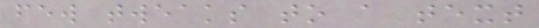few tweaks to a text
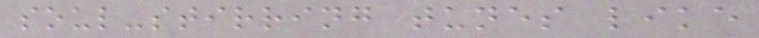soul-stirring tunes like
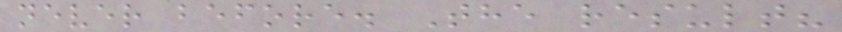never before. The result?
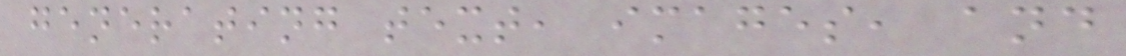generating text, images, and
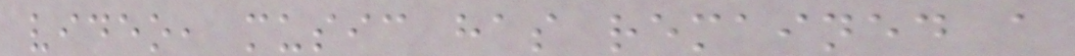video, music has remained a
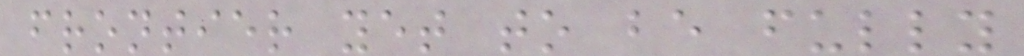frontier yet to be fully
